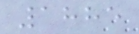1885
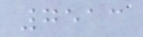7513
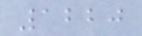1220
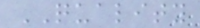QUALITY
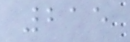215
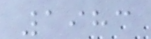1983
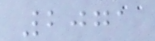2071
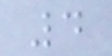4
